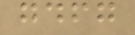gdfg
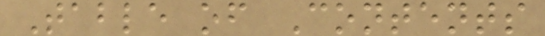Table of Contents
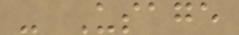- Usage
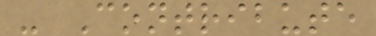- Contribute
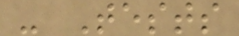- Tests
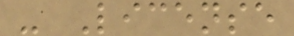- License
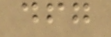dfg
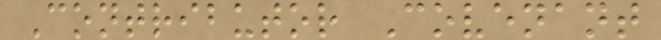Contributor Covenant
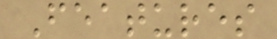Features
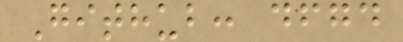Github: dfgd
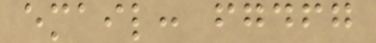email: fgdfg
